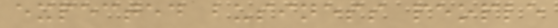expected business people
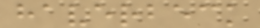haverbeck
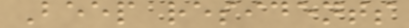Beep residents
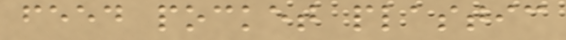feed pocket plastic
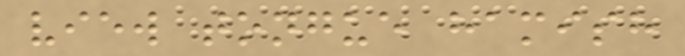view tongue hamish
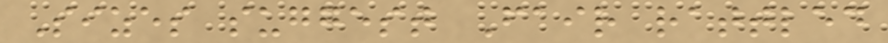Sizes suggest Fair rattled
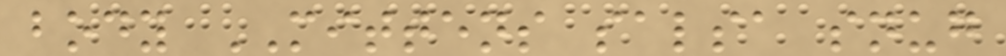body MITTENS salsa snug
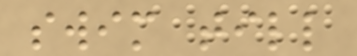swim till
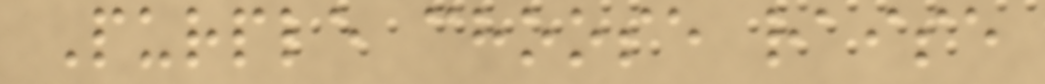Purple choose raise
